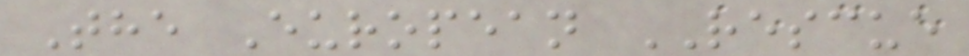The European RESCUE
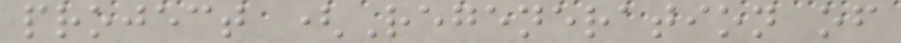project (Regeneration of
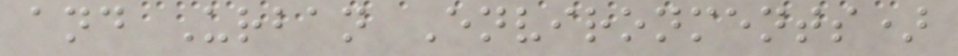and Urban Environments)
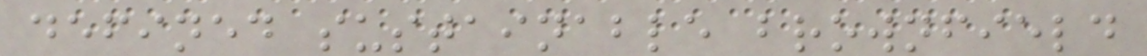defined sustainable brownfield
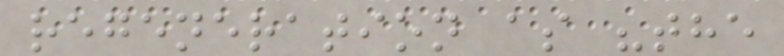regeneration as "the
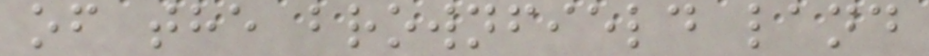of the brownfield land
